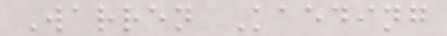Warren Kaeding
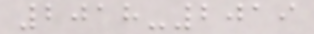2018-2019
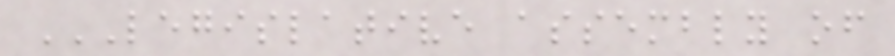LEGISLATIVE ASSEMBLY OF
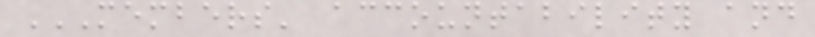MEMBERS' ACCOUNTABILITY AND
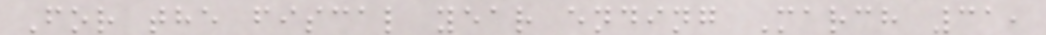For the fiscal year ending March 31,
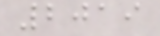2019
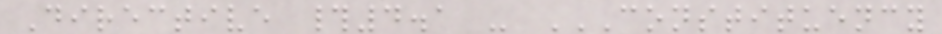Directive #4.1 - CONSTITUENCY
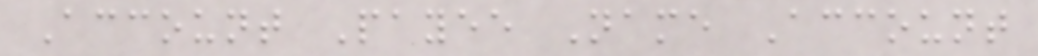Account Payee Name Account
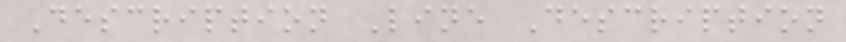Description Line Description
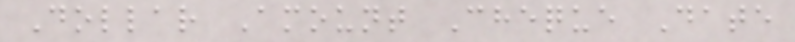Dollar Amount Cheque Date
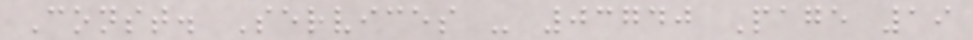Const. Services - 03740 Page 19
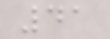41
